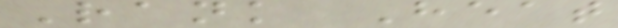Rank Heat
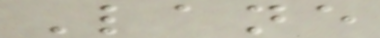Lane
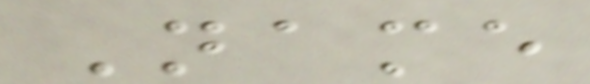Name
